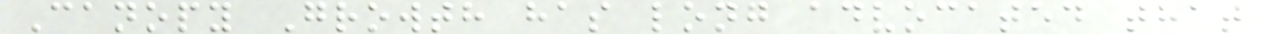Canopy Growth has long advocated that
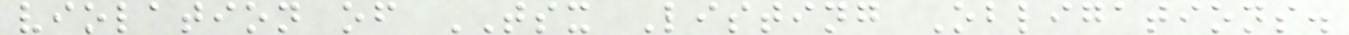violation of TSX Listing Obligations.
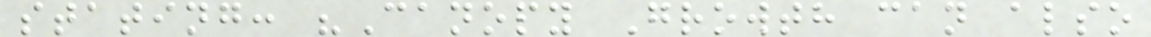stating: "Canopy Growth can also
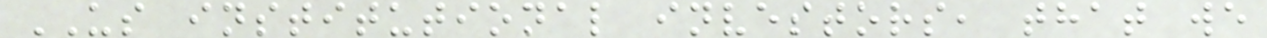US institutional investors, that we
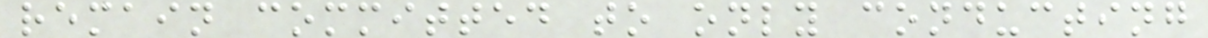remain committed to only conducting
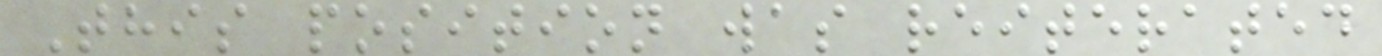This position was reiterated
